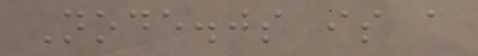Node.js is a
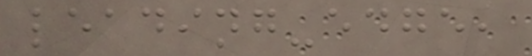leading-edge,
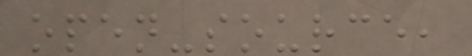open-source,
